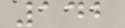142
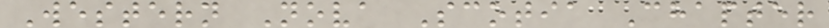Western Nova Scotia Chapter
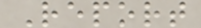Report
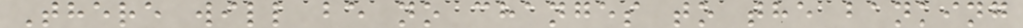There will be no changes to the banking
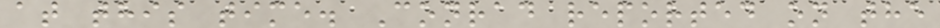at this time. Conrad reported on the
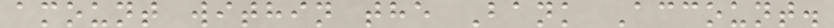amount within the Bank Account.
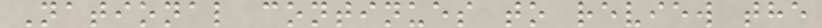National continues to review the
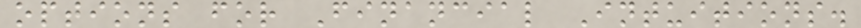options for Financial Intuitions.
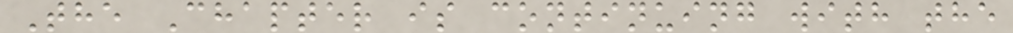The Chapter is continuing with the
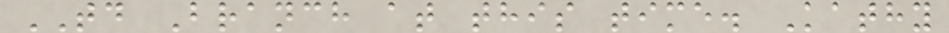TD Branch at this time. Kathy
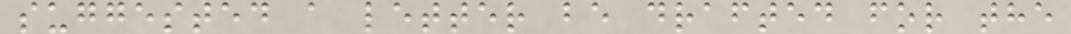suggested a letter be drafted for the
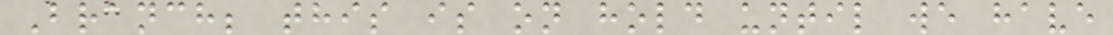Branch; this is on hold until we have
